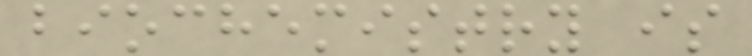biochemistry is
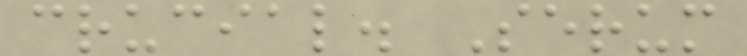crucial. Serum
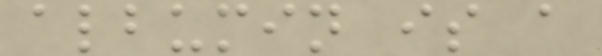albumin is a
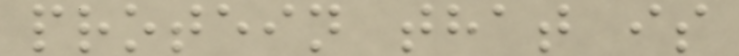protein that is
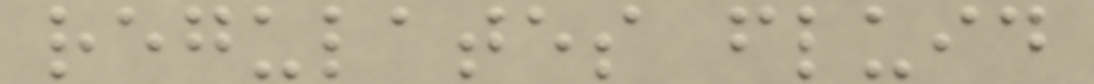regulates fluid
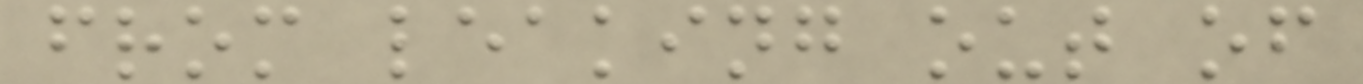from leaking out of
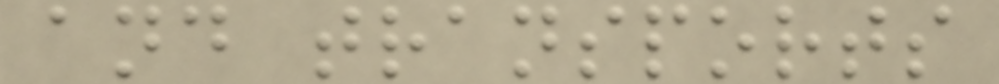and transports
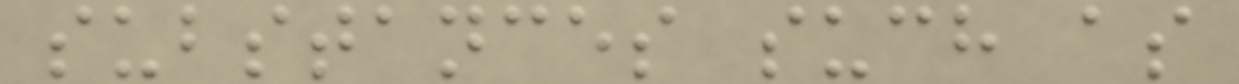substances such as
